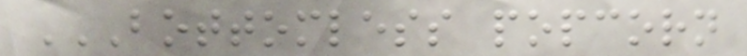BOTTOMLESS POPCORN
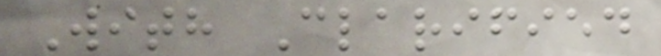With Clarified
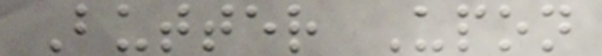Butter Upon
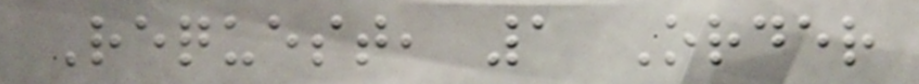Request, 1 Order
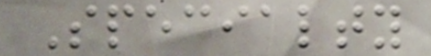Specialty
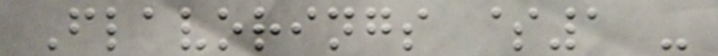Flavorings $1 -
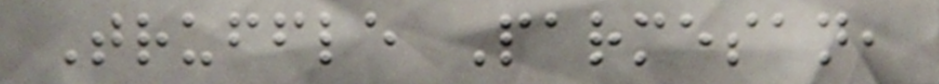Truffle Parmesan,
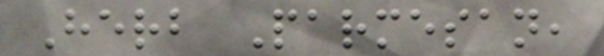Herb Parmesan,
